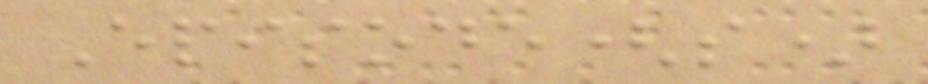Episode(s)
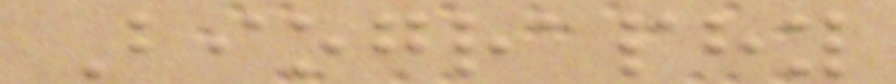Biography
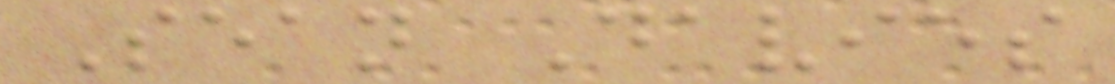Sean Davies
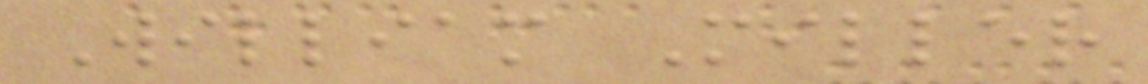William Miller
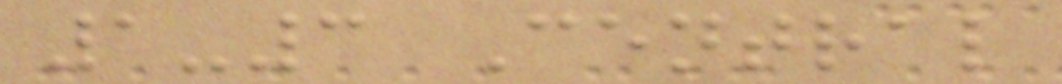1-3 Central
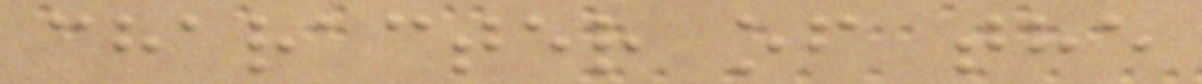character of the
